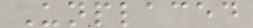Unplaced
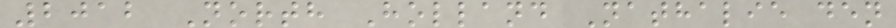2012 North Holland Nathalie den
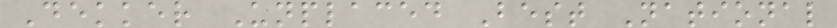Dekker Unplaced Best National
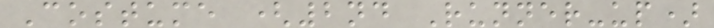Costume (2nd Runner-up)
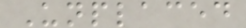Unplaced
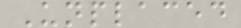Unplaced
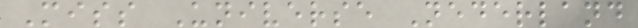Miss Universe Nederland
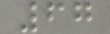67
